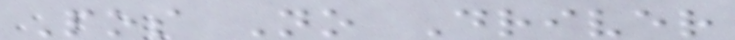Pos No Driver
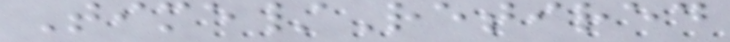Time/Retired
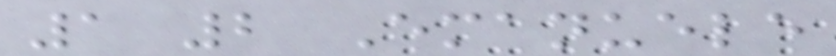1 2 Emanuele
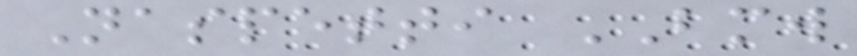Naspetti BMW
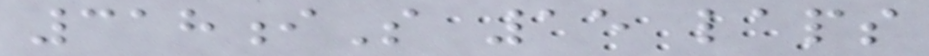318iS 15 laps
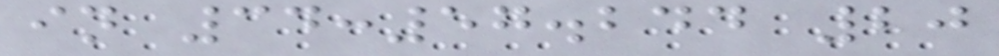in 34:57.244 20
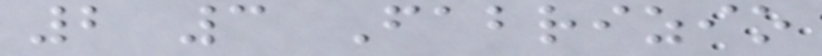2 3 Fabrizio
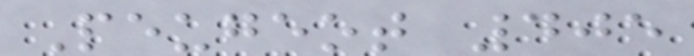Peugeot 405
